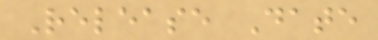Release Date
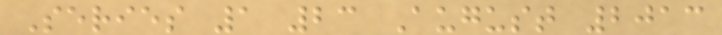Series 1 23 August 2013
